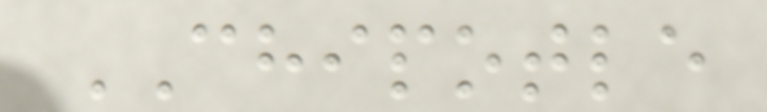CHIPOTLE
